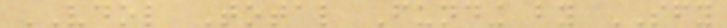VDOL Total Funding by SFY
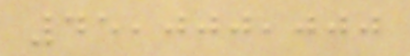45,000,000
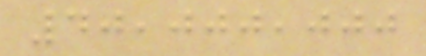40,000,000
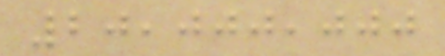20,000,000
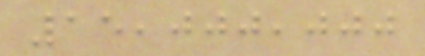15,000,000
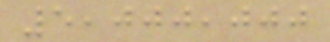5,000,000
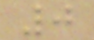0
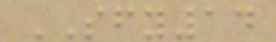SFY14
